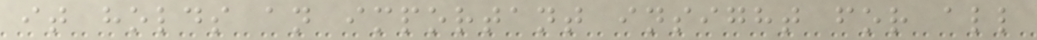it holds an important insight for all
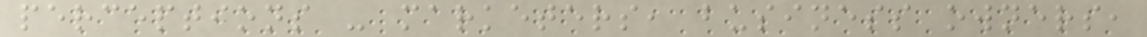perceptions - marketers, business owners,
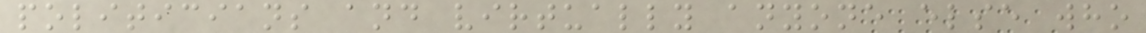politicians and virtually anyone else who
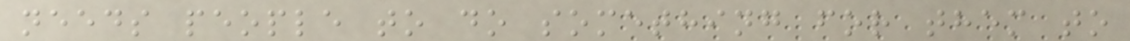needs people to do something for them to
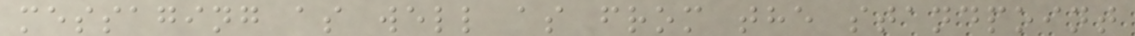messaging as well as from the standpoint
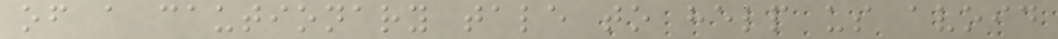of a cautionary tale to help us avoid
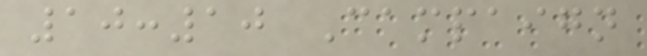10:10 Campaign
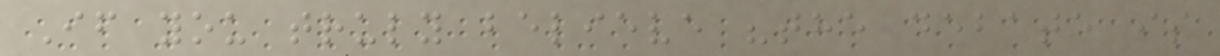If you truly believe "the debate is
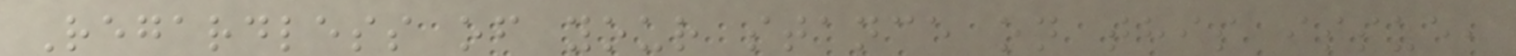Regardless of your stance on this issue,
